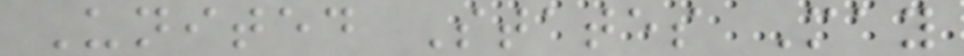United States May
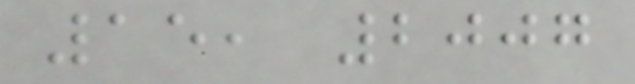15, 2007
